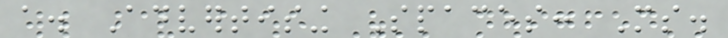a. Advertising Spaces: Ms.
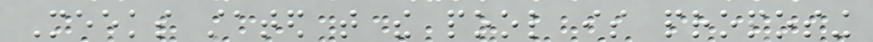Meeks stated that the pool is proposing
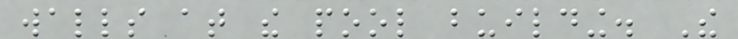walls at the pool building. The
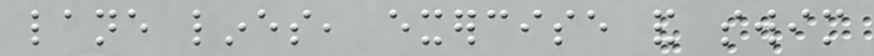lane lines, exercise and swim
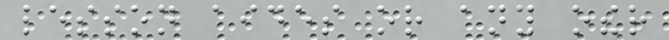lesson aides or any other
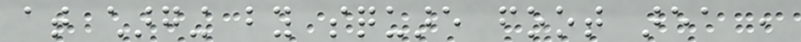at charging by square foot area ,
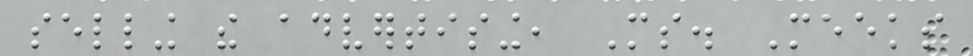selling the advertising, Ms. Meeks
